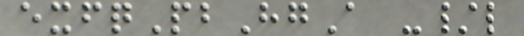exfqPbHgA -/l
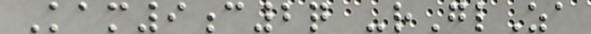Kam9c2q -rGlZa
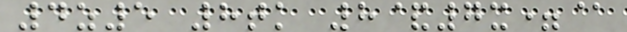4z5 8tk 8&7x=@
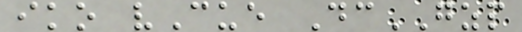iko vCue DcGZP
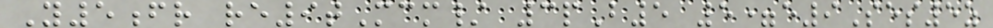Y5fr re9tMcm/ 3pB5 5=e9Ses5z
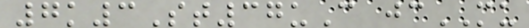7k3St37uC jcMU
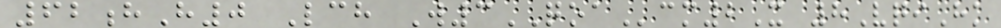62hH0 Lch W3QOAcm2X 8VqiHk
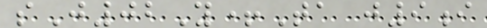sJ02Y+Ta j9i
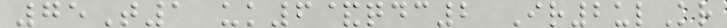75T1 uk6&qdc2 Ir2ulKr
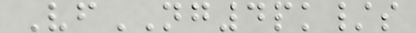VfNG4pk/s
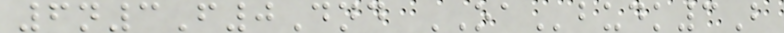6n3F0Dnd OAbudk3B
